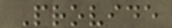Provide
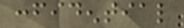confidential
